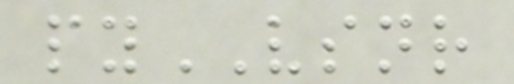pyVSNR
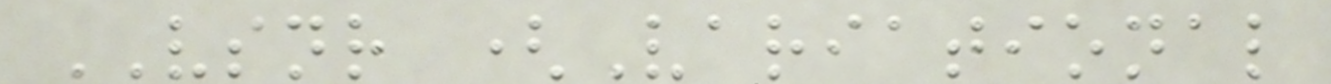VSNR (Variational
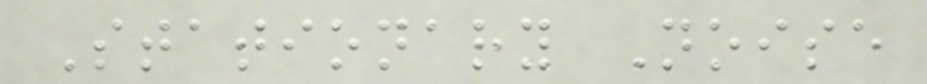Stationary Noise
